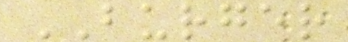BURGER
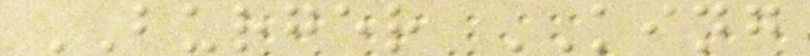BURGER KING
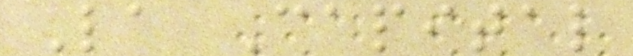La Capital
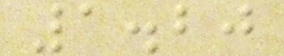1.20
